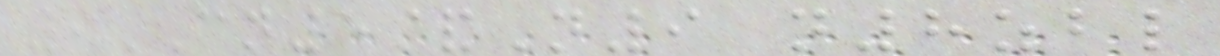9CN5&N9 n8zbl
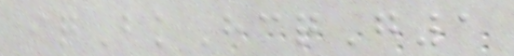iqBkHcqG1
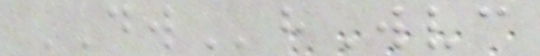DWhWvc
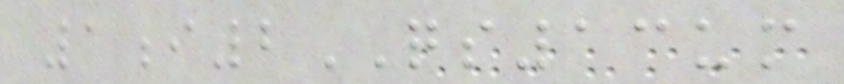1i2QS13um
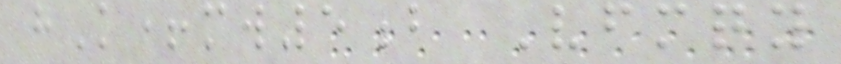hK+mw5b Vfmqy
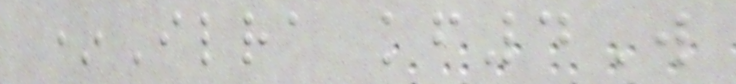*Ilra kf4W
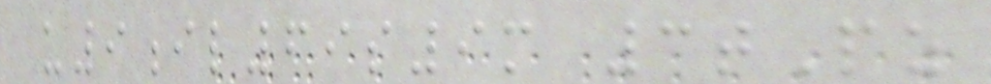u9il69s9m 3tPz
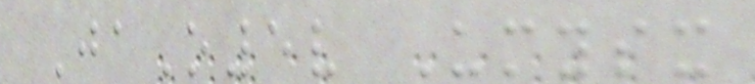JaO5v Umysx
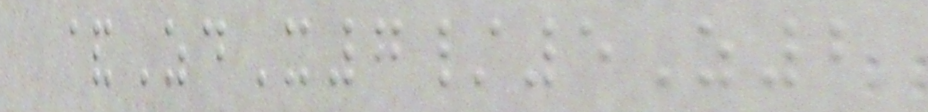&ZdX7/5Z2
